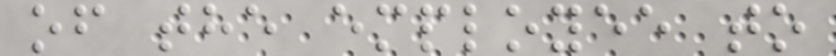of the employee to
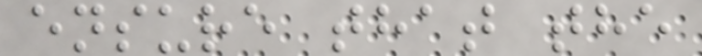ensure that the
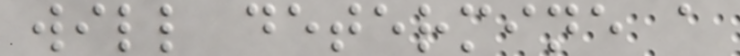will determine a
